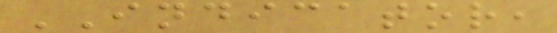INDICATOR,
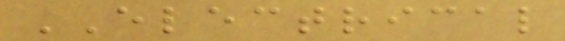ELECTRICAL
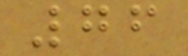76
